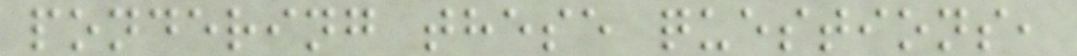pondering these questions,
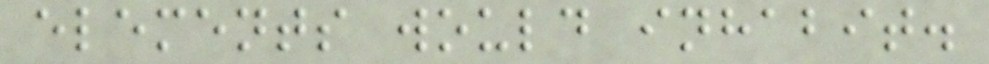elements would inhabit.
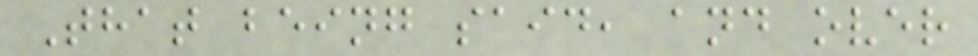That being said, and over
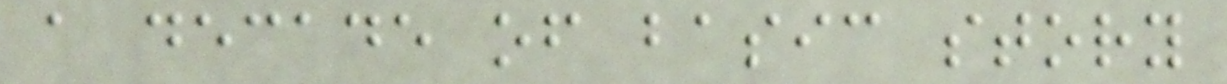a decade of basic story
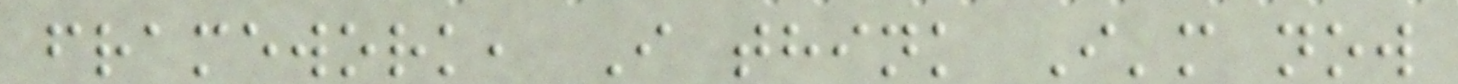framework, I think I'm now
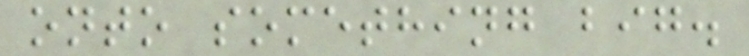onto something big.
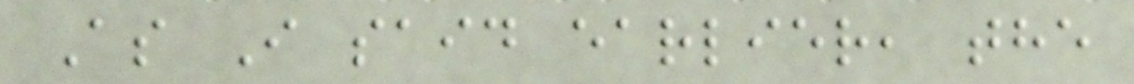As I said earlier, the
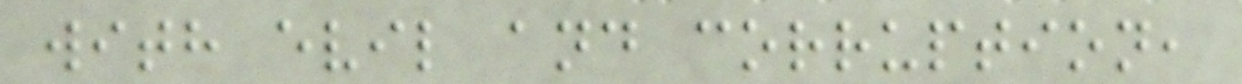with evil and corruption,
